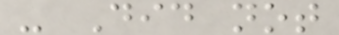- Did not
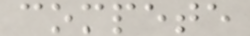compete
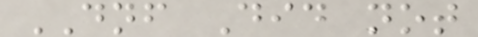DNF Did not
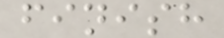finish
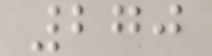270
